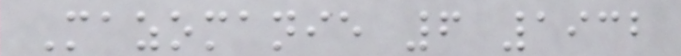Mazomanie 6 1932
